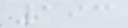193
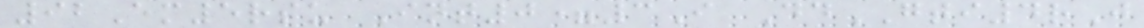92Em5rsu Int0=3I DdGTI4rJ
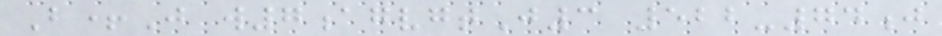B+J w7agvgtJ3 522-74j
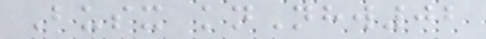Busx knNhw02
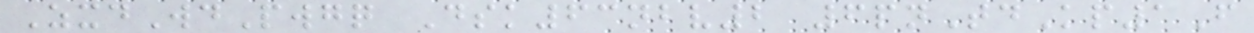ZxdWdPwgq Dsk63nbv2 6pnTdKp1F
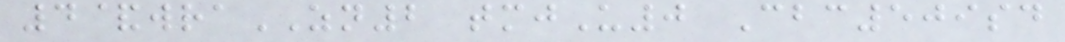4&wraZN2 tmjU0 Cbc509sd
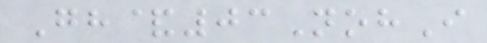Gh&03NohI
